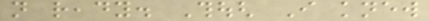not ready. Though I knew
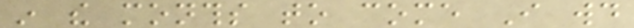in the months to come I would
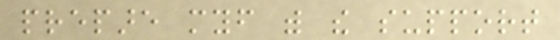prepare myself with the support
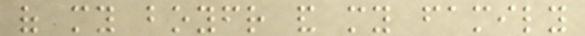of my boyfriend and my family
